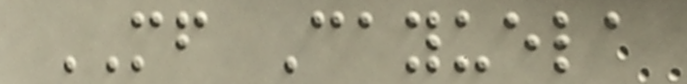MF Cayuela
